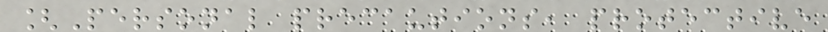[Personal precautions, protective
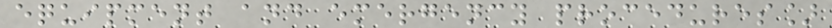equipment and emergency procedures]
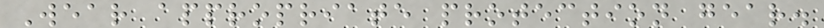Wear appropriate protection gear.
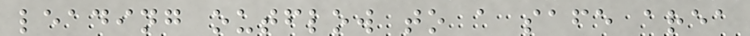leading outflow to a safe area
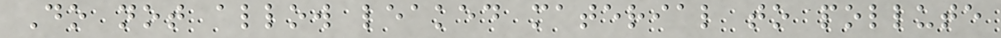Do not allow leaked material to pollute
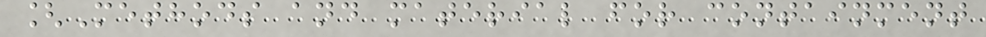[Methods and material for containment
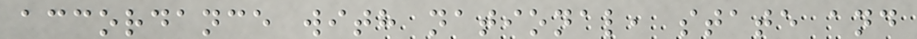accordance with national, state and
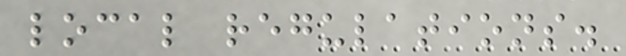local regulations.
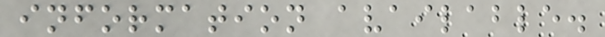information available.
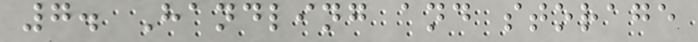7. Handling and storage
